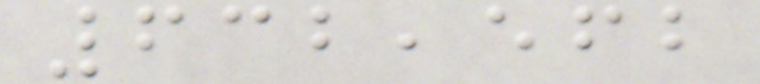632,562
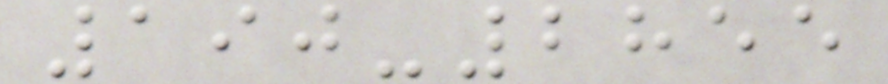190-2855
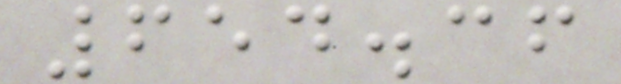654.36
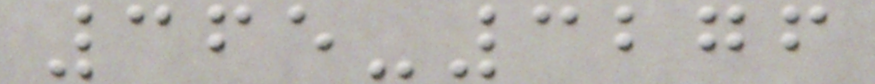365-3276
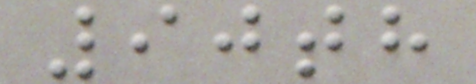90th
